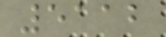5112
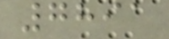7891
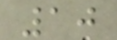10
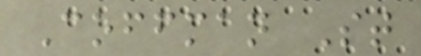Coffman St
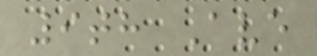9th Ave
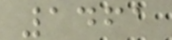1461
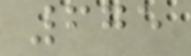675
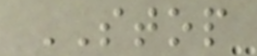STOP
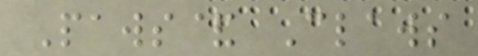Paws& Claws
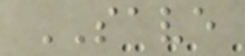SAVE
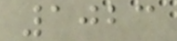1023
